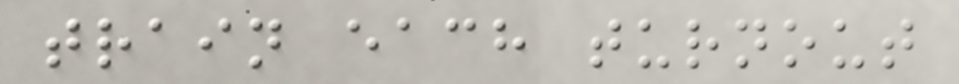train each turnout
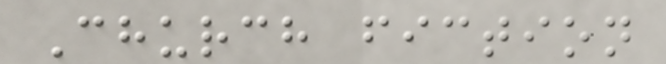Church fiction
